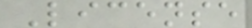License
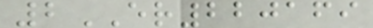2ER220169
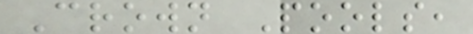Crown Pools,
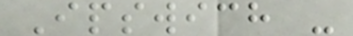Ipswich -
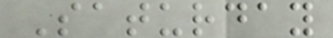Saturday
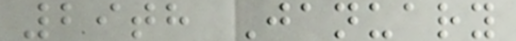29th January
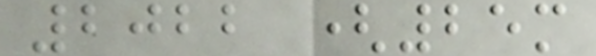2022 (25m
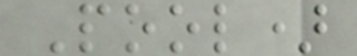Pool)
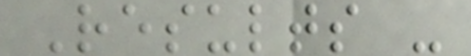Results -
